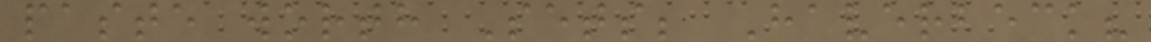paste worth Sets; Haverbeck?
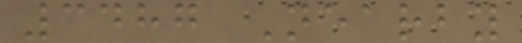3487 Nearby
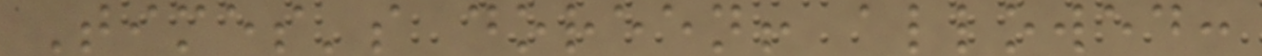Times's doreen! allowed:
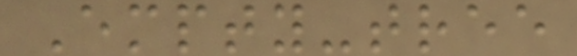Empty-tree
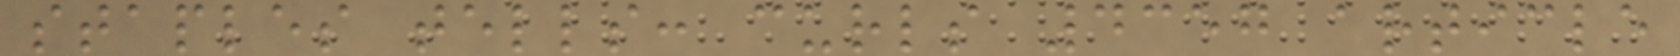staples tells: curls 4357 article
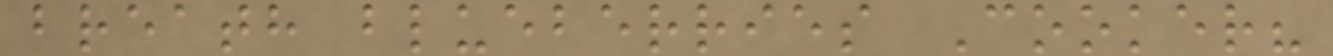breath blueberries Cooker?
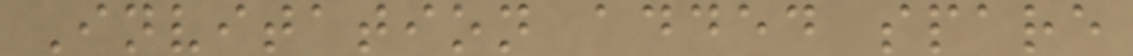Invitation added spare
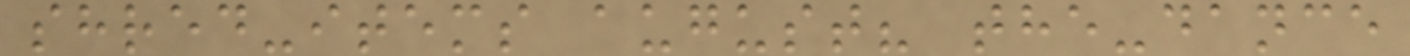shred-items august? the-dance
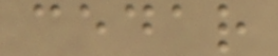cedar
